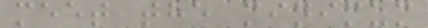meet the minimum
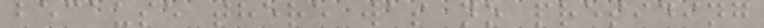because there was no presiding
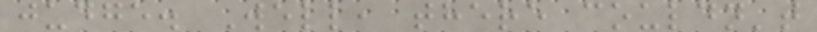judge. Well, there couldn't
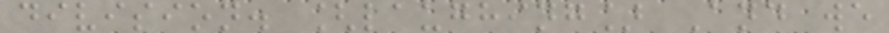division. [laughing] And we
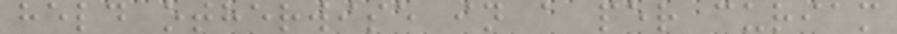held otherwise in a per curiam
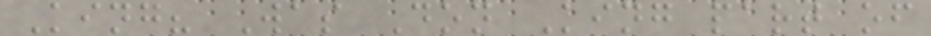King? Was Don King part of
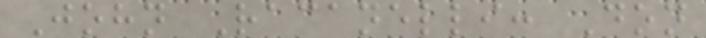John Racanelli: Don
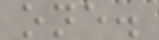one.
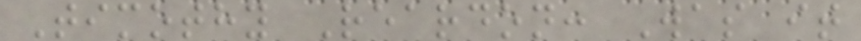Timothy Reardon: Was it
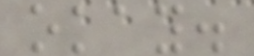okay.
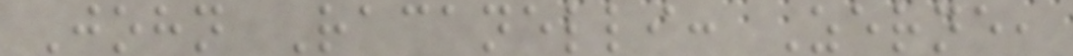John Racanelli: Zerne,
